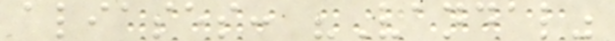aliases: "Vandal"
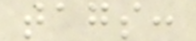tags:
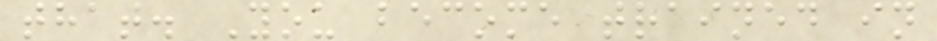that. You become trained in
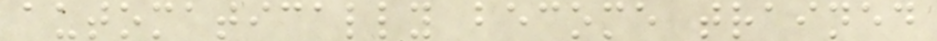automatically become trained
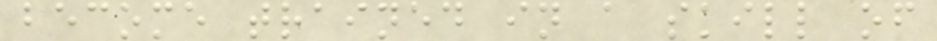become trained in a skill of
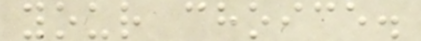your choice.
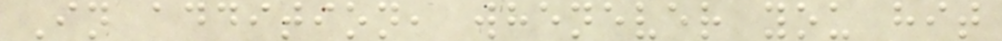In addition, whenever you hit
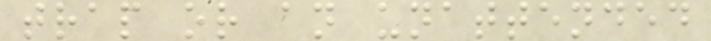trap or an unattended
